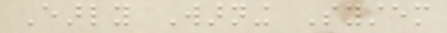Early Warning System
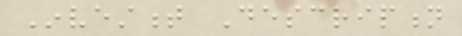Investment Description
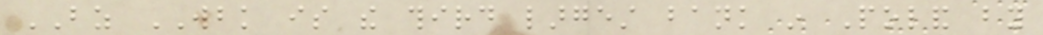BZ WBK is the third largest bank in Poland by
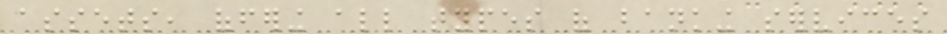assets, offering all types of banking services
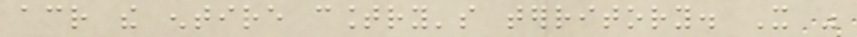across the entire country's territory. It was
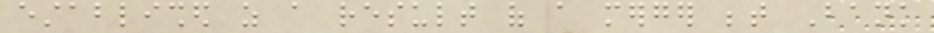established as a result of a merger between Bank
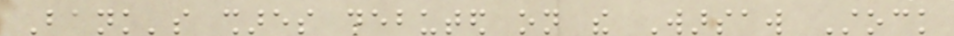Bank's shares debuted on the Warsaw Stock
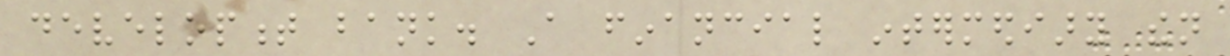development bank. A financial intermediary then
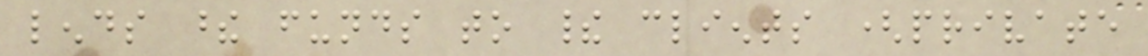lends these funds to their clients (private
